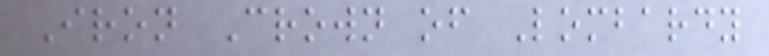Iron Crown of Lombardy
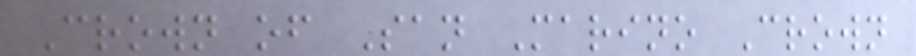Crown of San Marino Crown
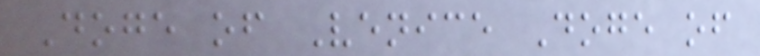Doge of Venice Doge of
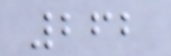262
